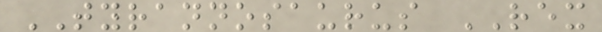TYRANNOSAURUS REX
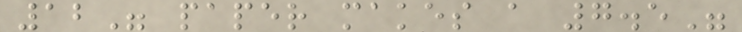12" paper makes a 7.5"
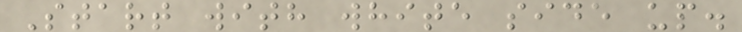Start with white side up.
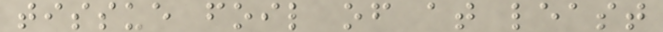tissue foil of at least
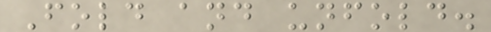Fold and unfold.
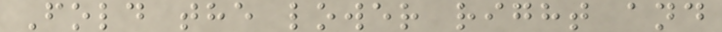Fold the lower right and
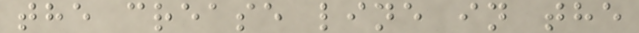the crease line in the
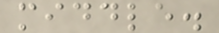middle.
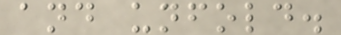and unfold.
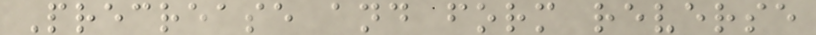Precrease and form reverse
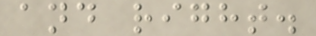and right.
